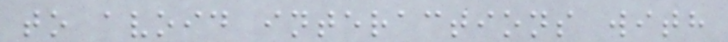to avoid interactions with
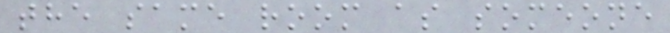the same room as someone
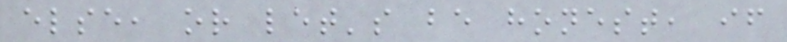else, or let's be honest, if
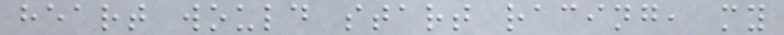heart would start racing, my
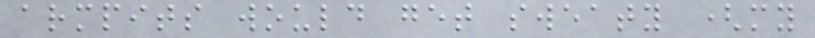armpits would get sweaty (my
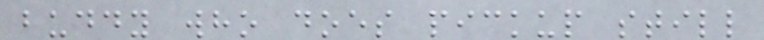buddy who does pickup still
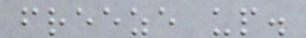freeze up.
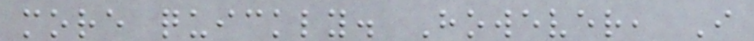more quickly. However, I
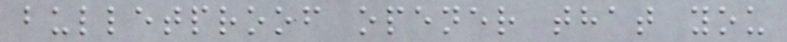bulletproof opener that you
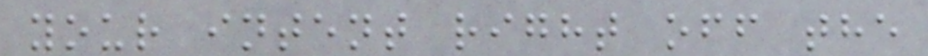your intent right off the
